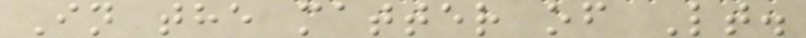In the matter of Lt.
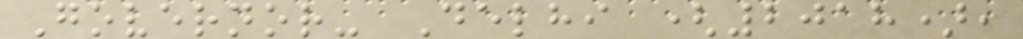Governor- Delhi (2018),
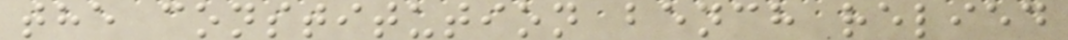the constitution bench relied
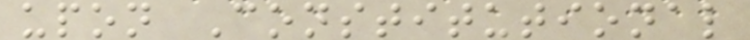upon Constitutional
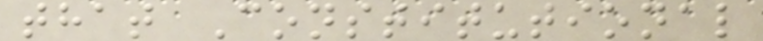that Constitutional
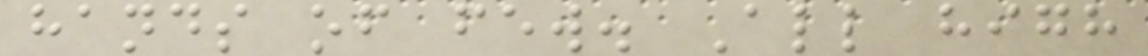hands of few. All high
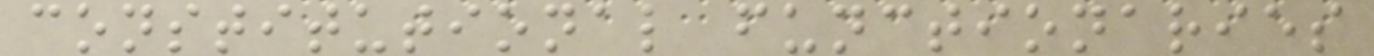constitutional functionaries
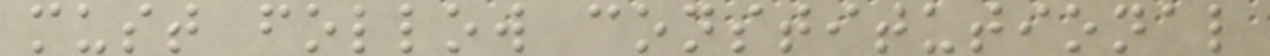must follow constitutional
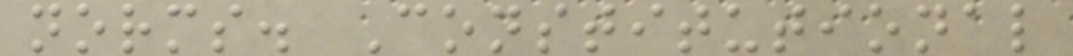norms. Constitutional
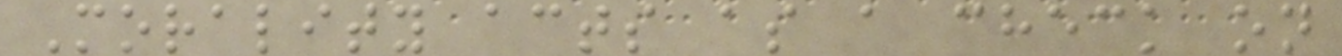Morality acts as a check on
